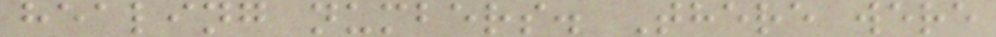healing numbers. There were
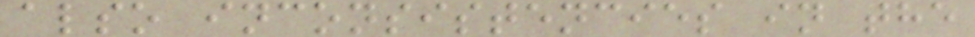also inconsistencies in the
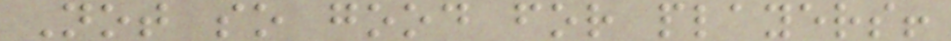Not so good for players!
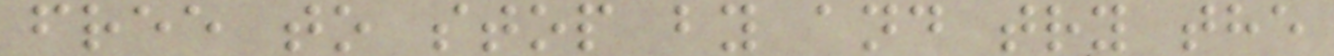free to stop by and try the
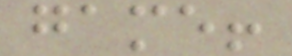game!
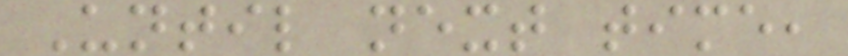Until next time,
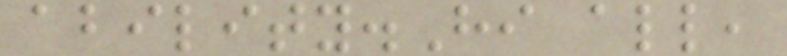ability.Hi all,
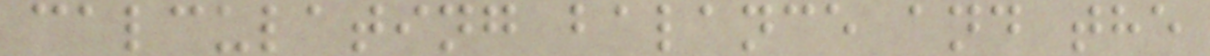calculating balance and the
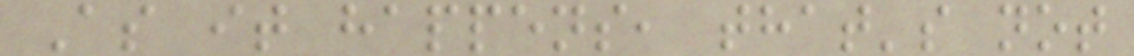As it happens, that's not
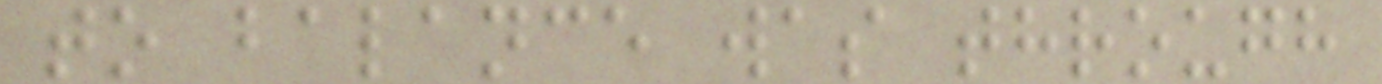to balance was through
